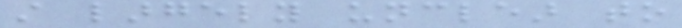still largely unclear to
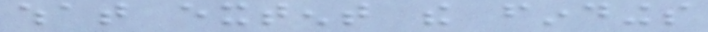what extent the findings
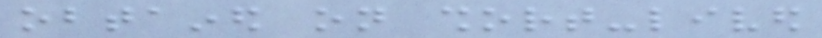obtained on short-lived
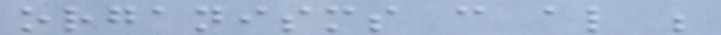organisms can also be
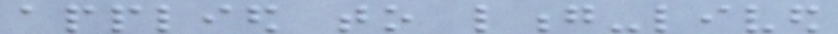applied to long-lived
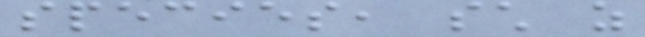species, such as
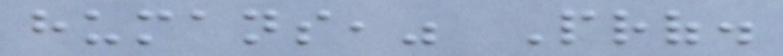humans," Prof.
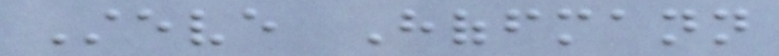Steve Hoffmann
